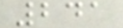241
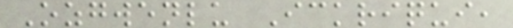Ozgwenlu Ickriqui,
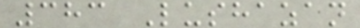383 Lushazan
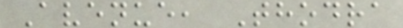Avenue, Thodra
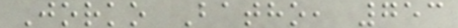Jorko Batho, 753
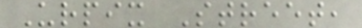Urpix Street,
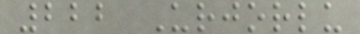222 Urjorlu
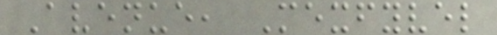Avenue, Mexfyvel
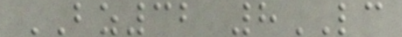BZ32 8LC
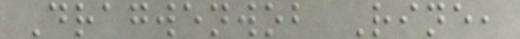Dragwenwob Rine,
